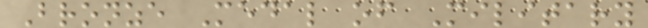Bronze Medal of Military
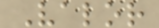Valor
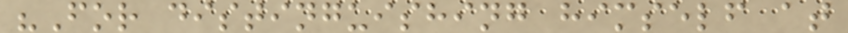"For distinguishing himself at
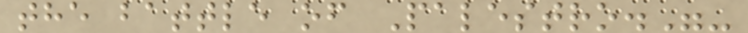the battle of Palestro."-
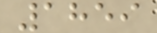1859
